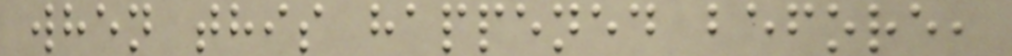when this happened before,
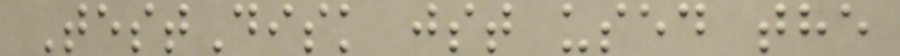TestDisk jst used the
